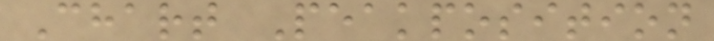Chart Peakposition
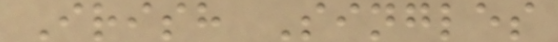Irish Singles
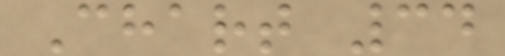Chart 34
